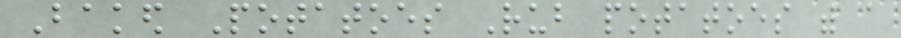Baked Potatoes Rub potatoes with a
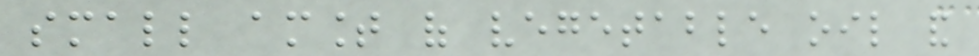small amount of vegetable oil and
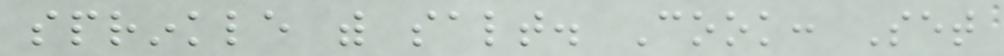sprinkle with salt. Cook: Set
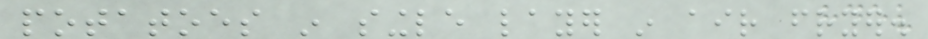potatoes in single layer in air fryer.
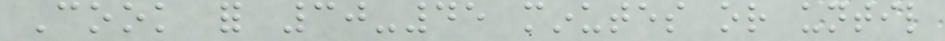Cook for 30-45 minutes or until
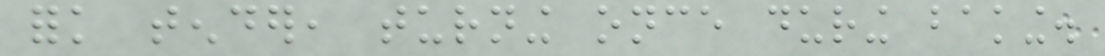fork tender, turning once during baking.
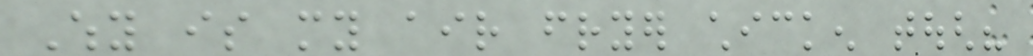Why is my air fryer chicken tough?
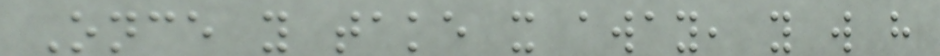Once you take it away, you will have
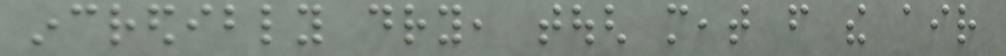incredibly dry, tough meat from the air
